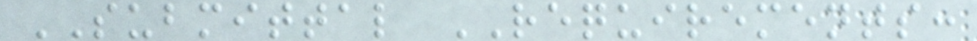SUBMITTAL REQUIREMENTS:
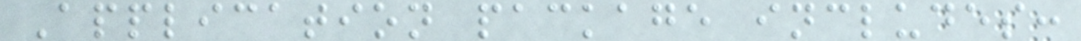Application package includes:
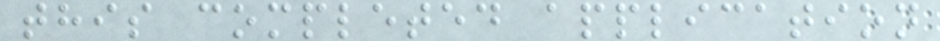this completed application
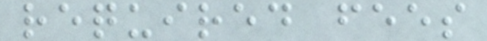required fees
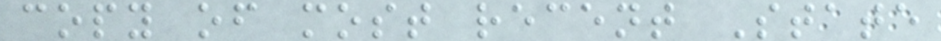copy of most recent State
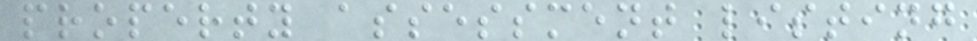property assessment listing
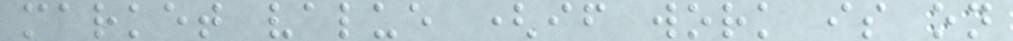market value (if work is on
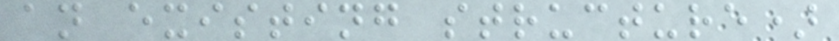an existing structure)
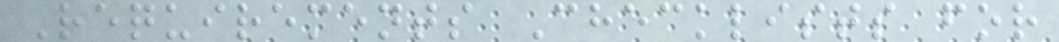Requirements Checklists for
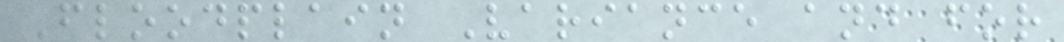Floodplain Variance and for
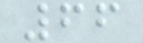66
